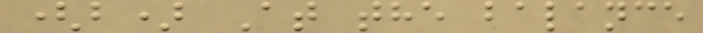(b) At the balance
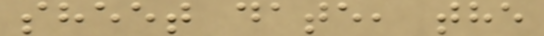sheet date, the
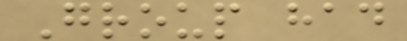Group had
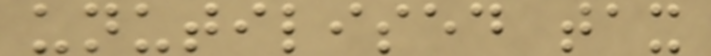unutilised tax
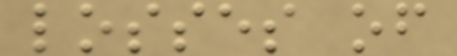losses of
